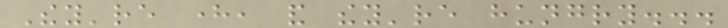They're here, and they're hungry...
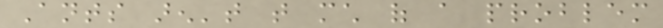Ants aren't that much of a problem
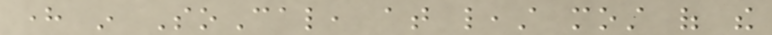here in SoCal, at least most of the
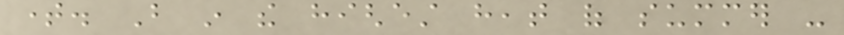time. But in the highest heat of summer -
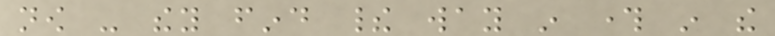now - they find their way in through in the
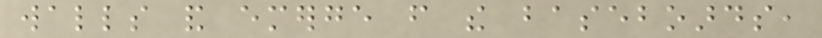walls and emerge from the baseboards,
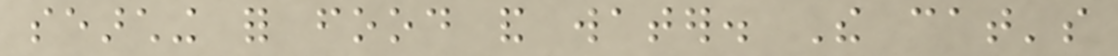searching for food and water. The cat's
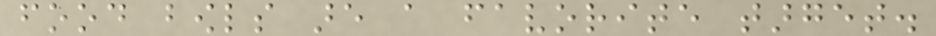food bowls are a favorite target.
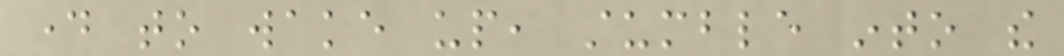day to wake up, stumble into the
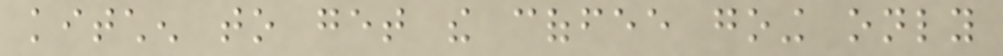kitchen to get the coffee going only
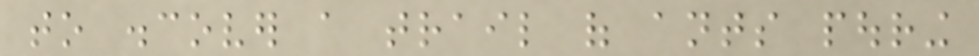to discover a trail of ants pouring
